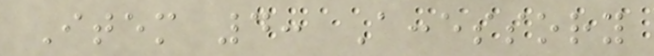Item 4: Accessory
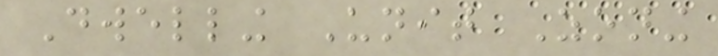Dwelling Unit Zoning
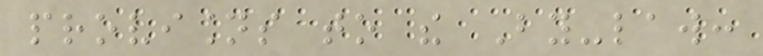provisions to the By-law:
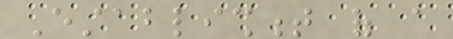Establishment of a
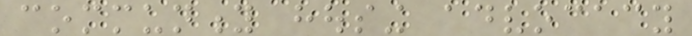community housing advocacy
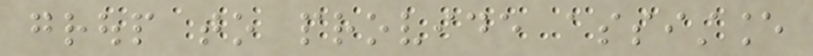group to provide assistance
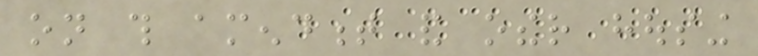on this amendment and other housing
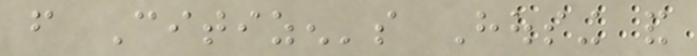from Citizen's Housing and
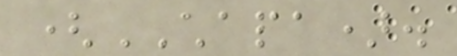(CHAPA).
